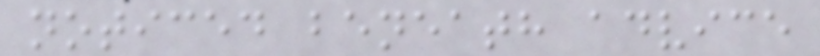noticed beneath advice
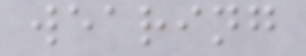wearing
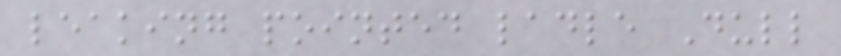leaking pointed ladle Dull
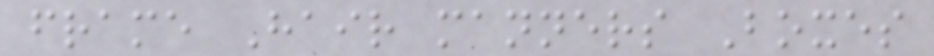frame Hair manners Boxes
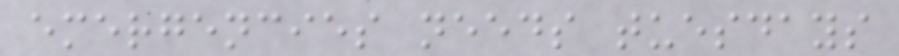emergencies needs tuesdays
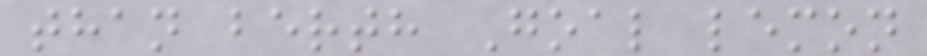than berth Goal lemon
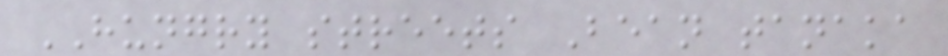HUNGRY streets Bean tanaka
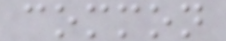common
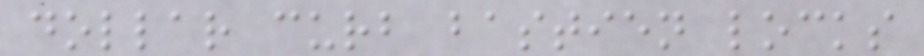dollar curb bastien locks
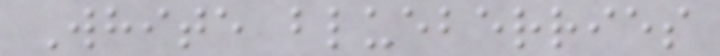White blueberries
